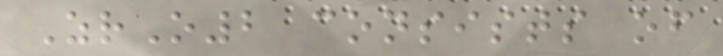ZrO2 consists of
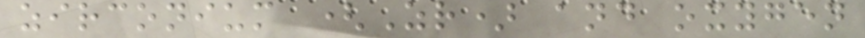zirconium (Zr) and oxygen
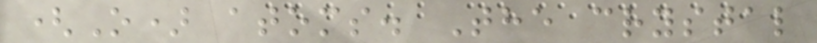(O) atoms. The crystal
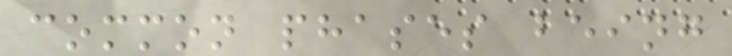common phases being
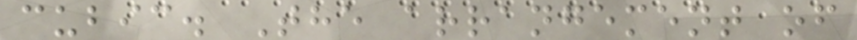cubic. The arrangement of
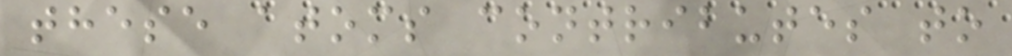these atoms contributes to
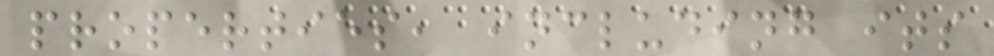properties, including its
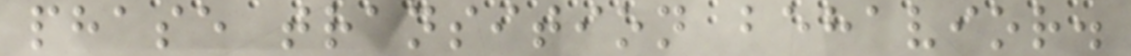phase transition behavior.
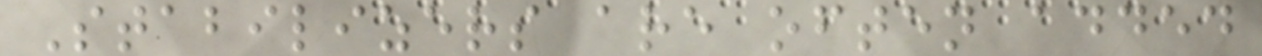Stabilizers are often added
